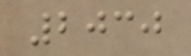2030
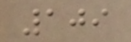109
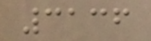3136
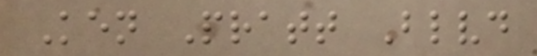Ken Pratt Blvd
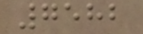7582
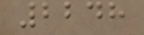2248
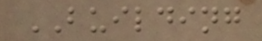BUILDING
